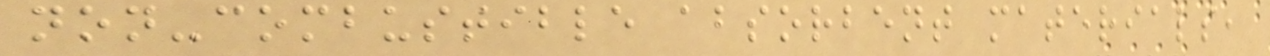non-combustible absorbent materials,
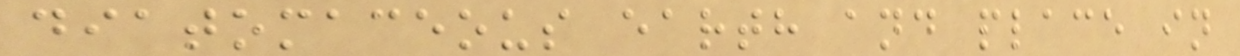diatomaceous earth and place in
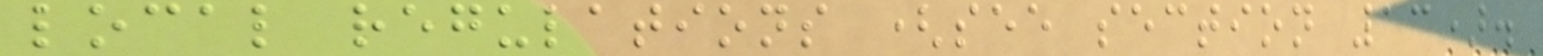local regulations (see section 13).
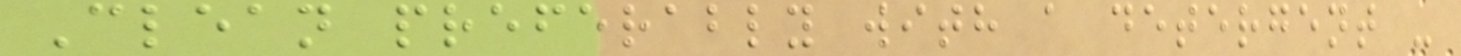Clean preferably with a detergent -
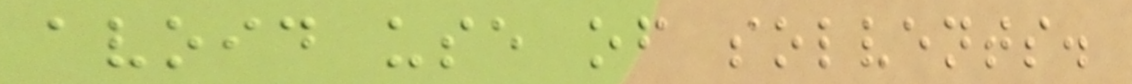avoid use of solvents.
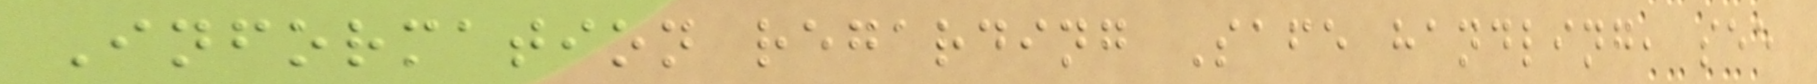Information regarding Safe handling, see
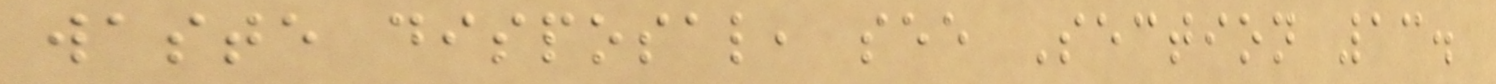waste disposal, see Section 13.
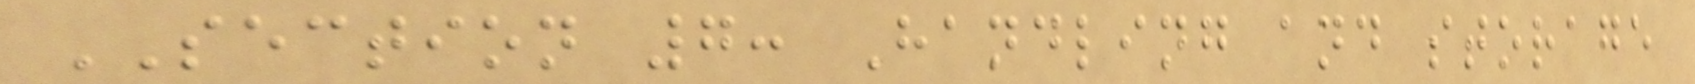SECTION 7: Handling and storage
